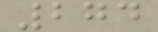274
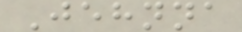Jehnna
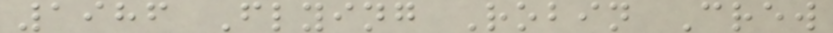1986 Flying Robin Crew
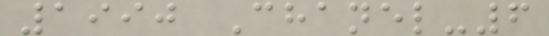1990 Chanel-6
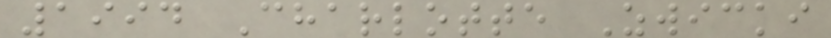1994 Charlotte Zwicki
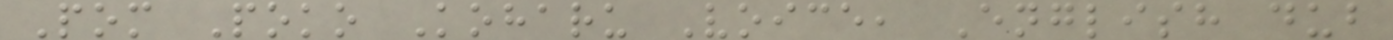Pom Poko Koharu Voice, English dub
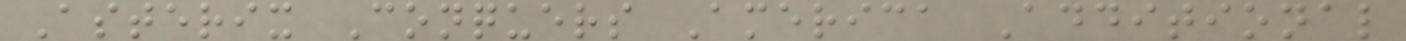Asterix Conquers America Additional
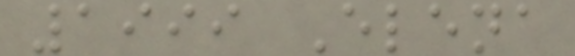1999 Elena
